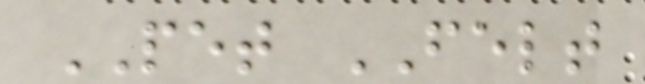PET FELT
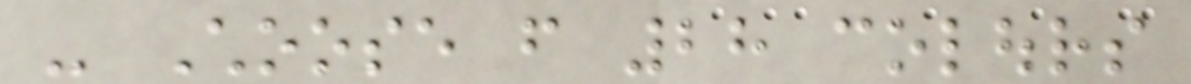- Choose from 28 colours
